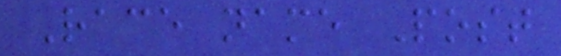Race name Post
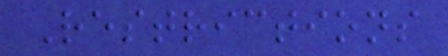Restrictions
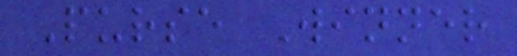Purse Winner
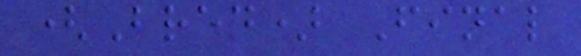(Bred) Final
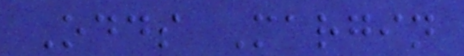Odds Margin
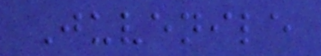Juvenile
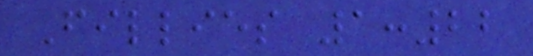Fillies 1:22
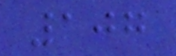107
